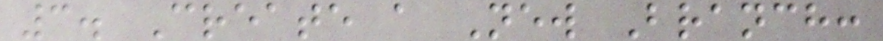3. Create a New Branch:
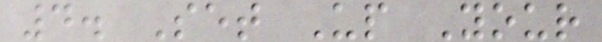4. Set Up Your
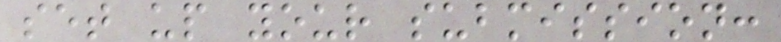set up your submission:
